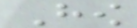How
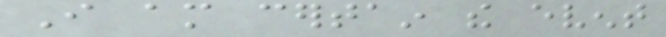I am certain the event
